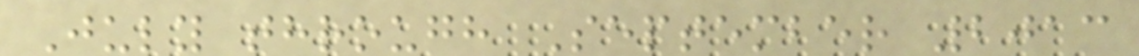July through September 2013
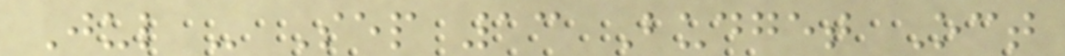Jul - Sep 13 Budget Oct
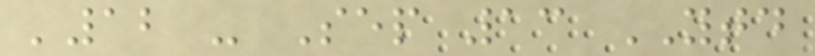'12 - Sep 13 YTD
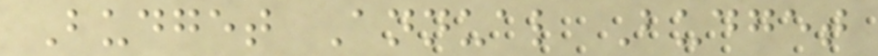Budget Annual Budget
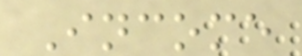Income
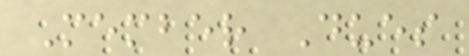Member Dues
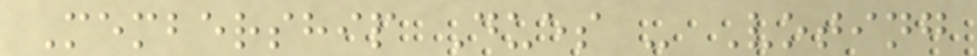Membership Dues - Voting
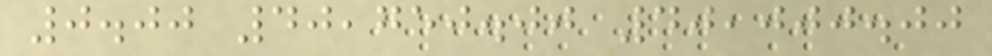0.00 40,750.00 40,000.00
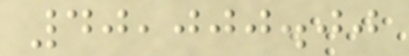40,000.00
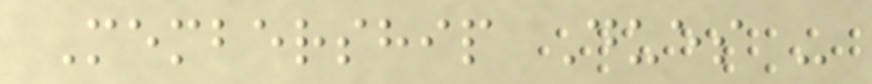Membership Dues -
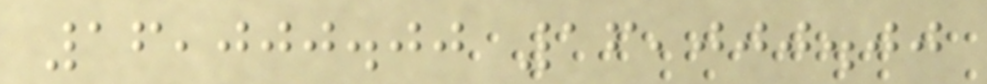16,000.00 16,000.00
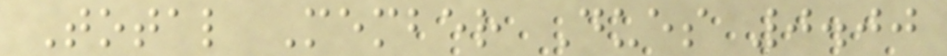Total Member Dues 0.00
